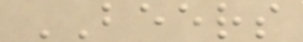BEERS
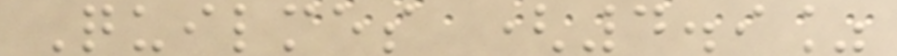Quilmes (4.9%
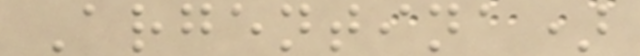Argentina)
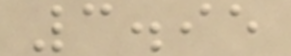3.95
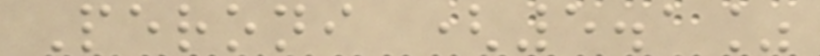Peroni (5.1%
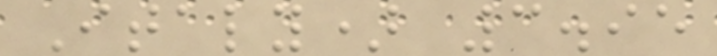Italy) 3.95
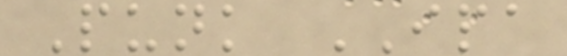Punk IPA
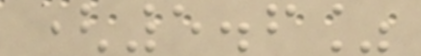(5.6%
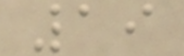19
